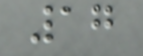17
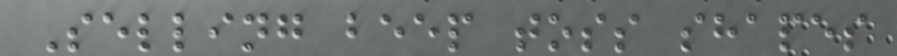Selling beep toss shapes
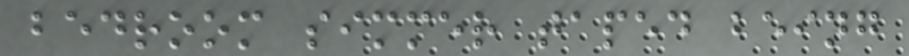bedroom simmer taped being
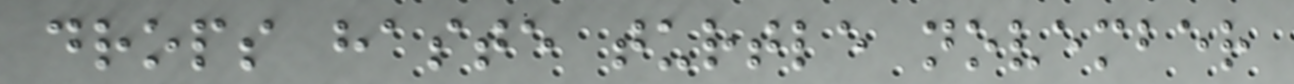drops haste turtle november
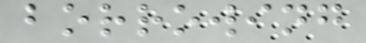borrowing
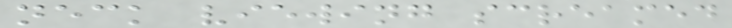neck viewing screamed
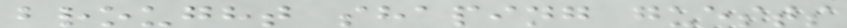brought shaping guests
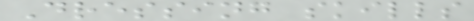Dressing skills
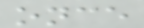once
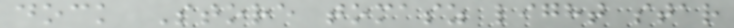dock Store tomasz light star
